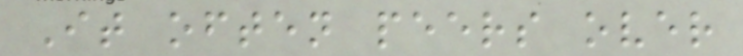It often peers over
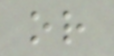or
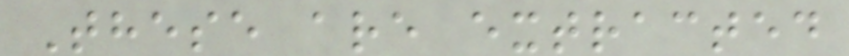These are extracted
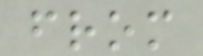from
